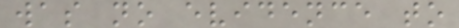was no evidence to
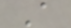A
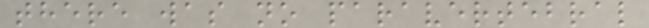there was no paravertebral
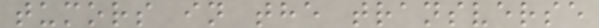tumors in the transverse
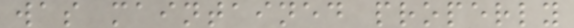was maintained properly
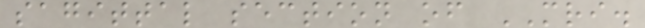sagittal section of MRI.
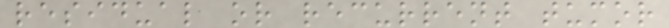residual or recurrent tumor
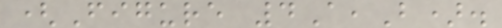(Figure 4A,B).
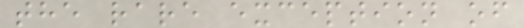the rare exception of
